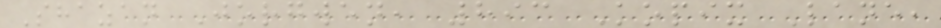Shazan Jorgwen, 893 Kopix Lane,
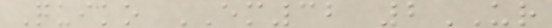Quiko EM32 2UR
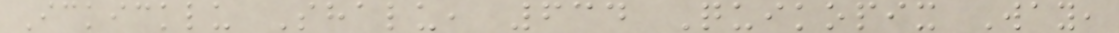Ickicklu Shalu, 634 Quikopix Way,
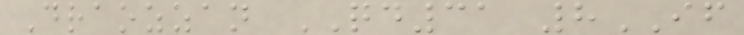Draozzan QD31 8IF
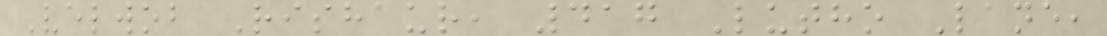Velwob Rishaur, 417 Lutho Lane,
